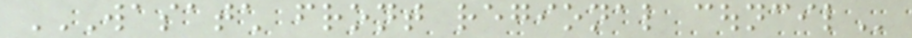WASATCH FRONT REGIONAL COUNCIL
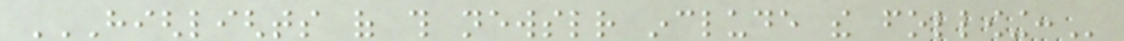HIGHLIGHTS OF THIS NEWSLETTER INCLUDE THE FOLLOWING:
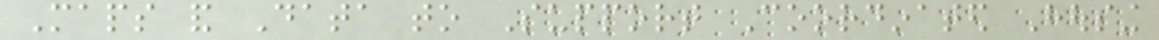Maps and Data to Support Coordinated Housing
